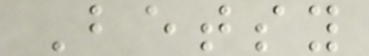Betsy
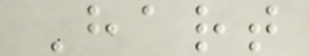Hart
